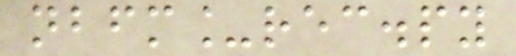nbfm_rec.py
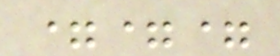===
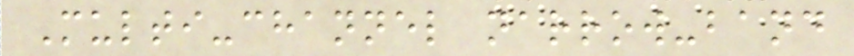Multi-channel narrow-band
